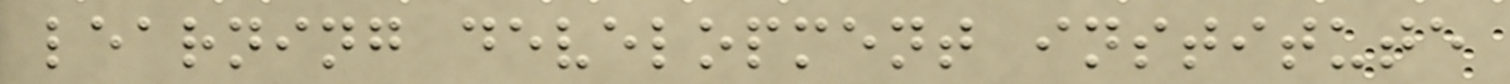learning development institute
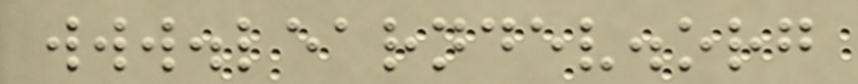www.learndev.org
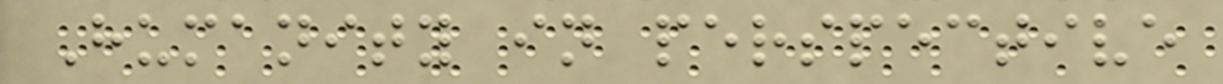Humanity in perspective
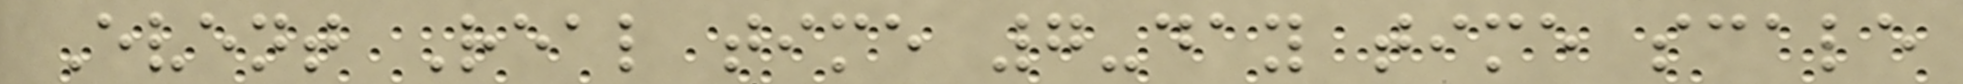Event Real time 7-day time scale
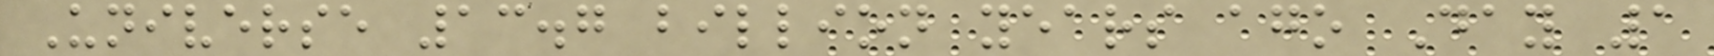Universe 13.7 billion years ago Day 1
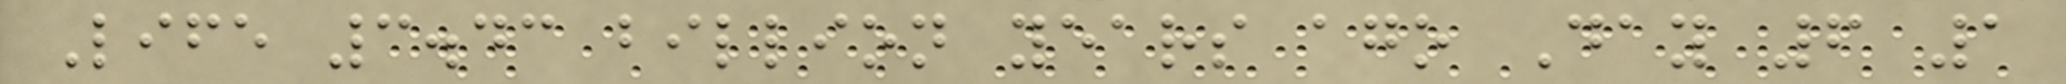Life 3.43 billion years ago Day 6 1
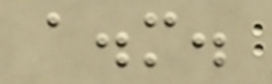a.m.
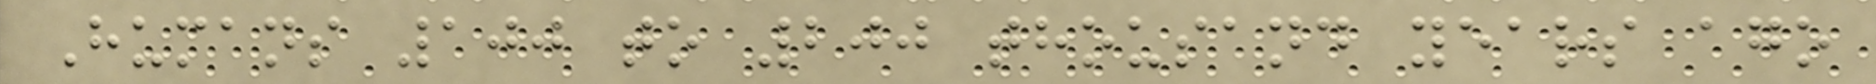Humans 100 to 200 thousand years ago
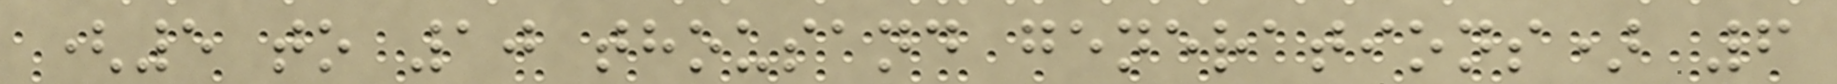(5 to 10 thousand generations) 6
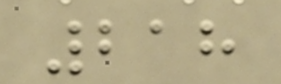218
